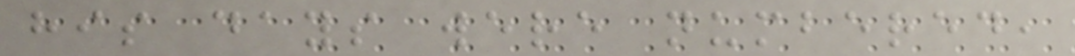his days were numbered,
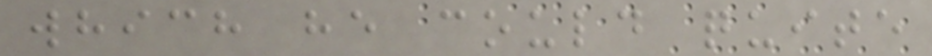which he could quite
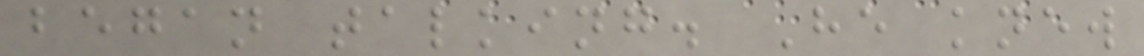began talking. He knew
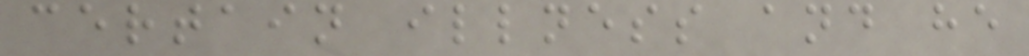certain illness and he
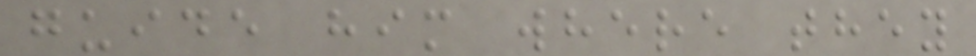guide him where they
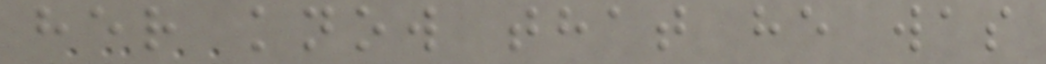her know that he was
